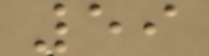59
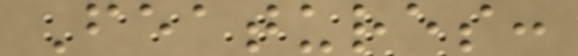Features:
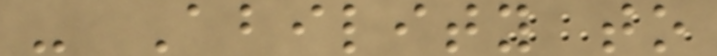- Ability to
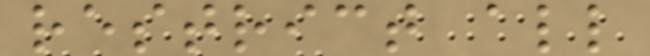restrict all
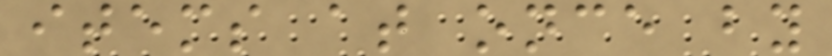items at once by
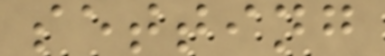setting
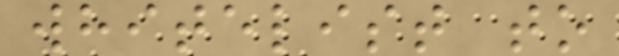whitelist to
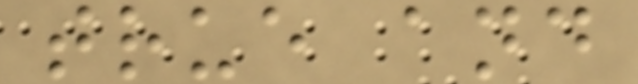true and
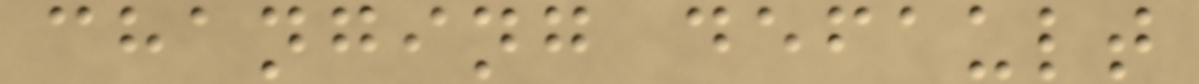changing default
